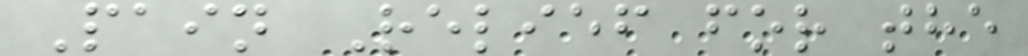Pain Relief for the
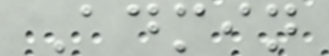Admin
